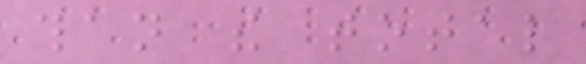than the total
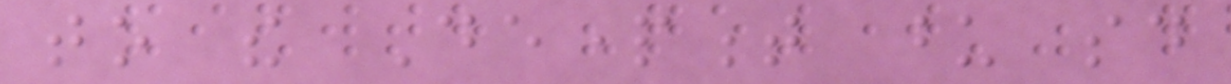to the Department upon said
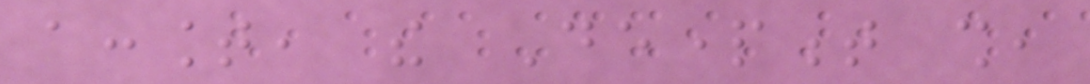account, the Department shall,
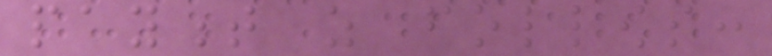payment as follows:
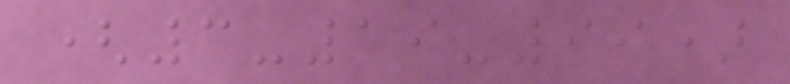(3-19-99)
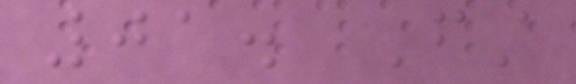01. First
